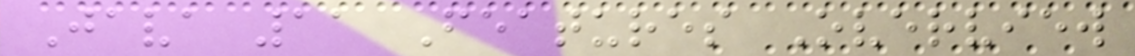Java 11 Features Overview
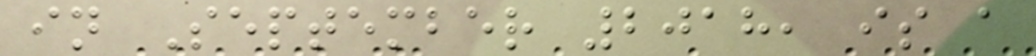in September 2018, is a
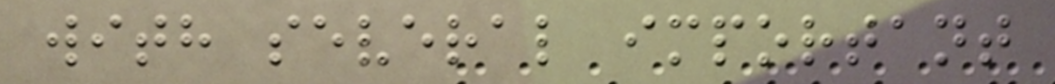with several important
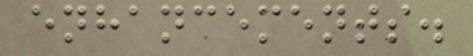enhancements.
